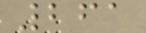261
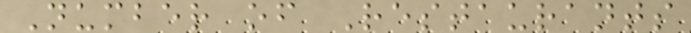Number of Restaurants
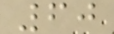60
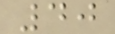40
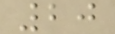20
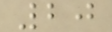20
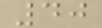40
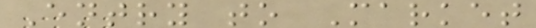Entry to Market
